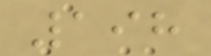198
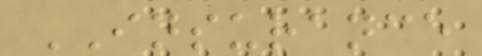INSURANCE
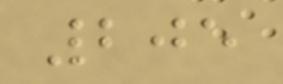205
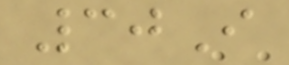30I
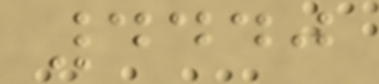4440
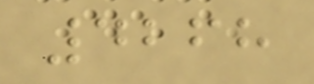4268
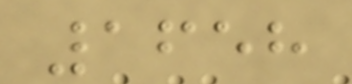1658
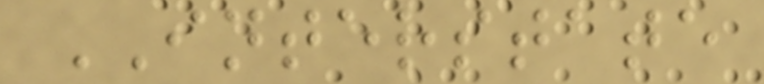INTERSTATE
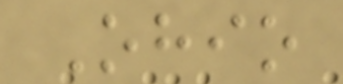Ohio
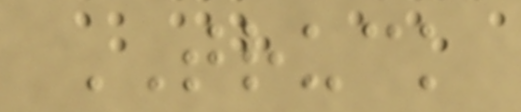TRUCK
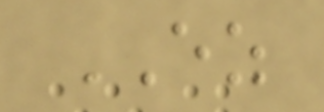EZ
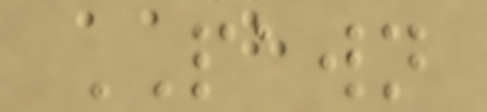PAWN
